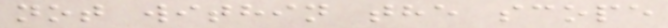not within the scope
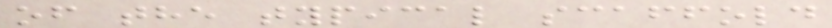of the typical scaffold
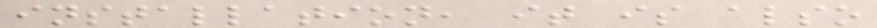installation, it is also
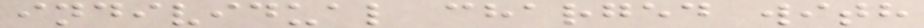individual charged with
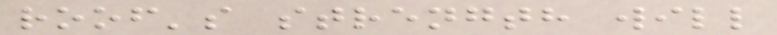roof's strength will
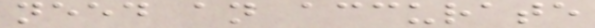need an accurate
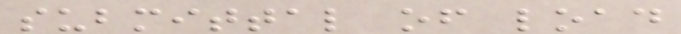submittal of load
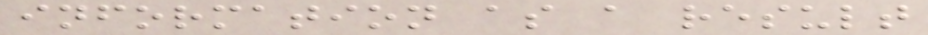information as a result
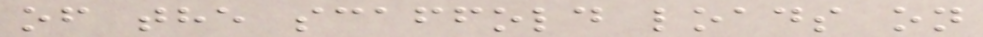of the scaffold loads on
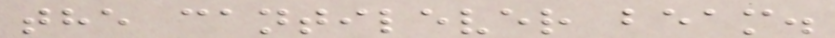the cantilever beam.
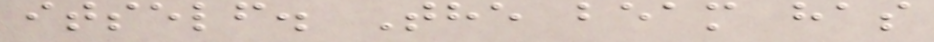itself. The beam has
